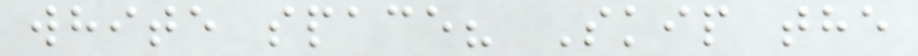white space? Skip the
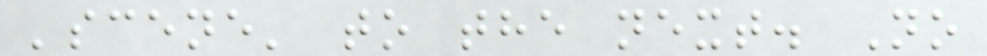'scene' to the next. No
